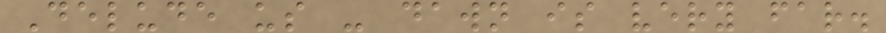Delude us - dawn is very far.
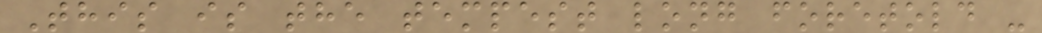This is the tempest long foretold -
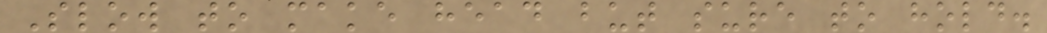Slow to make head but sure to hold.
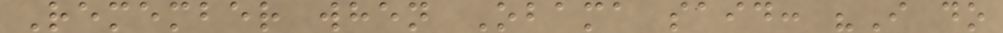Remember when Obama said: "I do
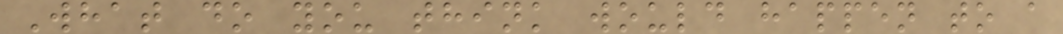What do you think would happen to a
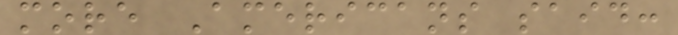more Americans said:
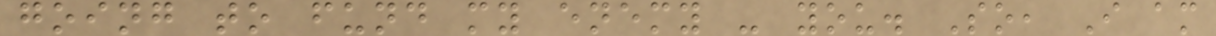going to fund my enemy - you. So, I am
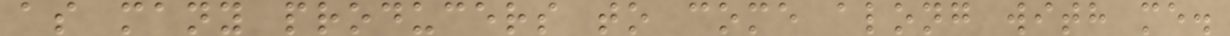as many producers to come along with me.
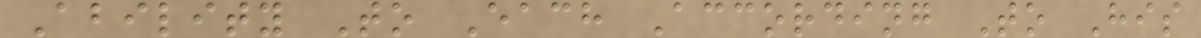Ability To Each According To His
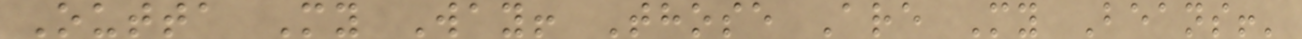Outta My Way! Those Are My Beans!'
